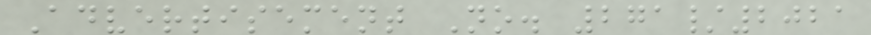Advertisement No. 271/2021
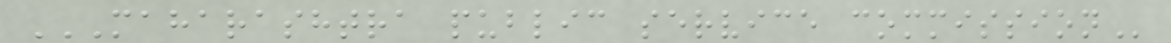MAHARASHTRA PUBLIC SERVICE COMMISSION
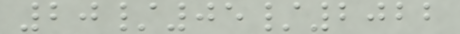20/05/2022
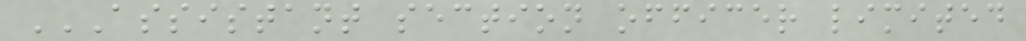ASSISTANT SECTION OFFICER LIMITED
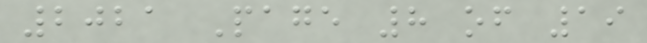2021 Page 8 of 19
